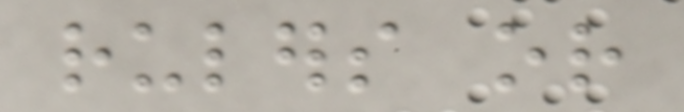rulers or
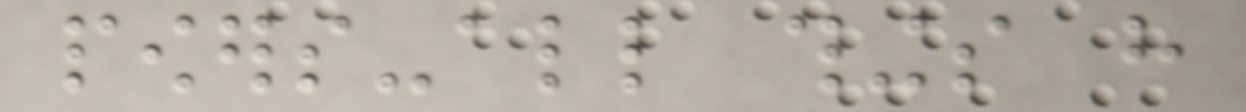powers-all things have
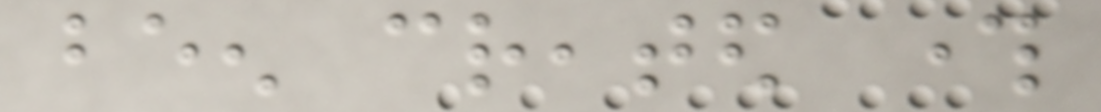been created through
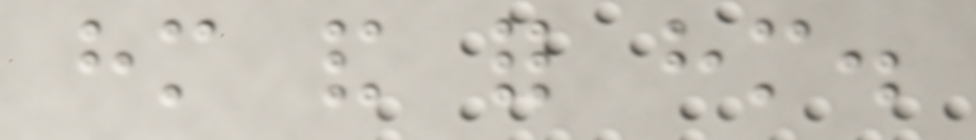him and for him.
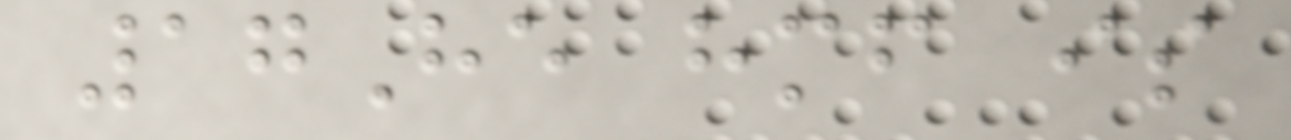17He himself is
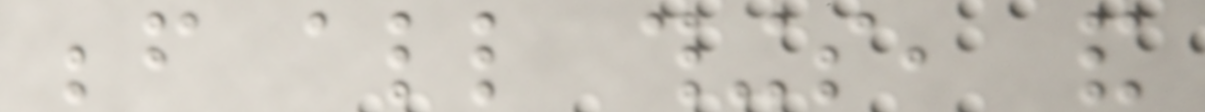before all things, and
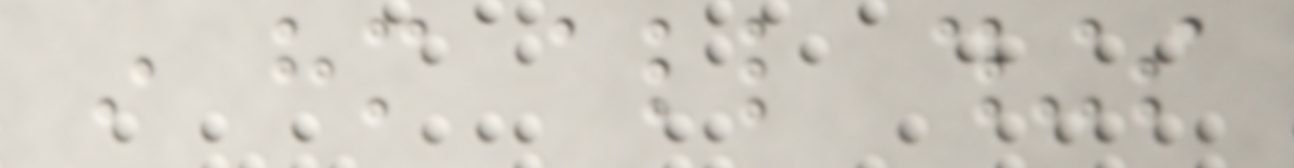in him all things
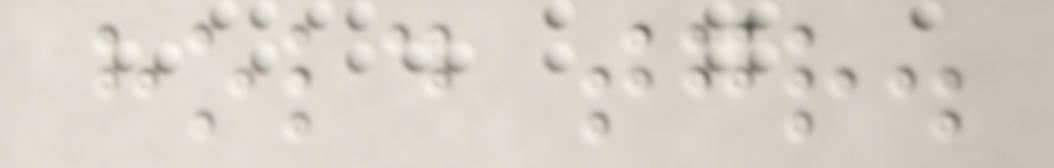hold together.
